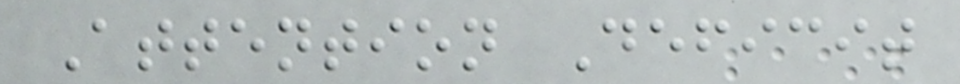Attention Deficit
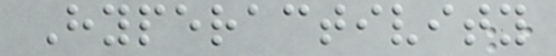Hyperactivity
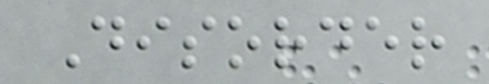Disorder
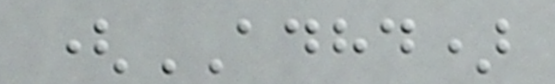(ADHD)
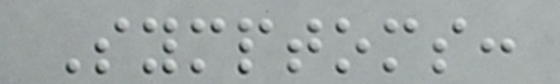Symptoms:
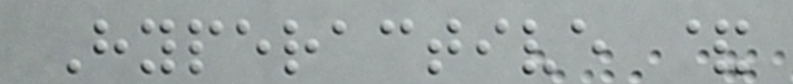Hyperactive &
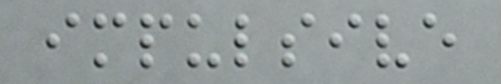impulsive
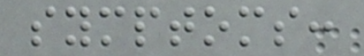symptoms:
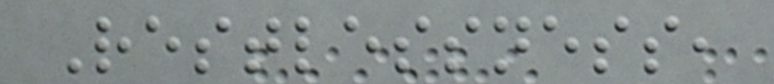Restlessness,
